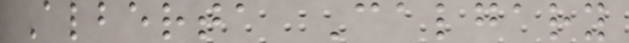Alberta Calgary
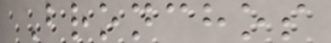Bronchos
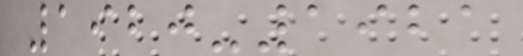1920-1921
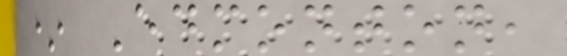* Edmonton,
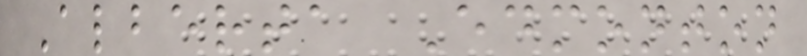Alberta Edmonton
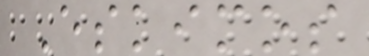Eskimos
